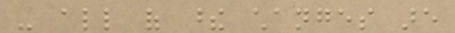- all of these changes are
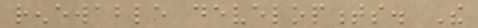renewable developments. The
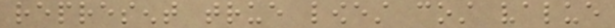represent true lowest cost value
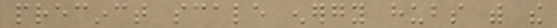precinct scale energy hubs with the
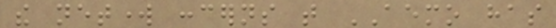the network concerns that AEMO has
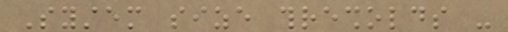System size thresholds -
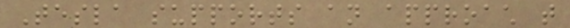Tesla supports an approach that
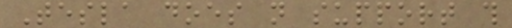Tesla does not support this
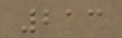213
